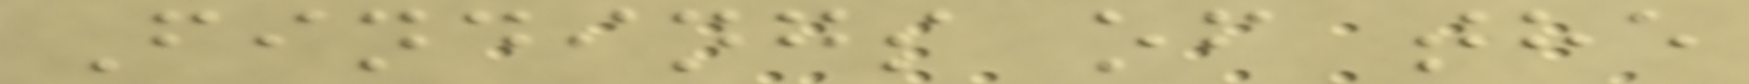Findings of the
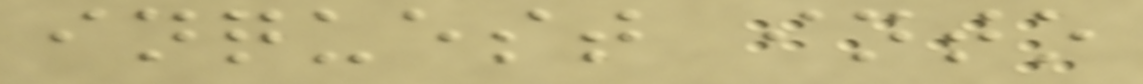inquest into
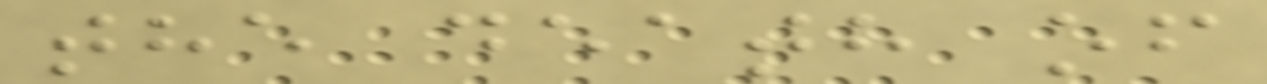the death of
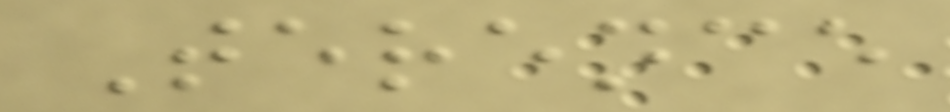Terence
